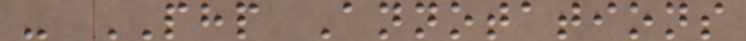- PHP Annotations
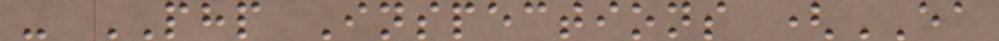- PHP Inspections (EA
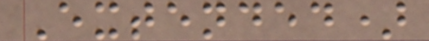Extended)
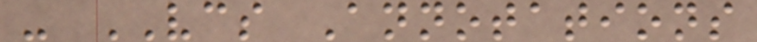- VCS Annotations
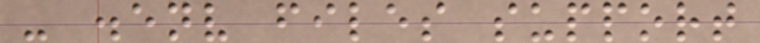- .env files support
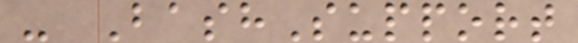- BashSupport
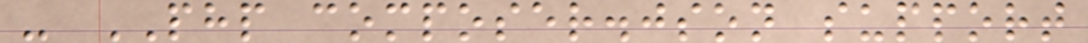- PHP composer.json support
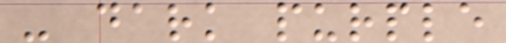- dark purple
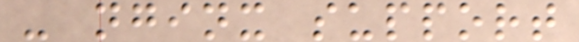- nginx support
